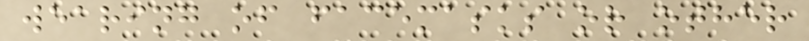wearing of facemasks or other
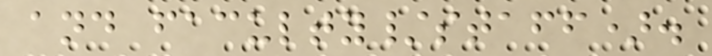and faculty/staff).
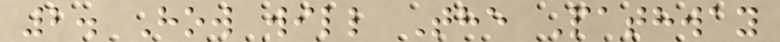2. How will The Pathway
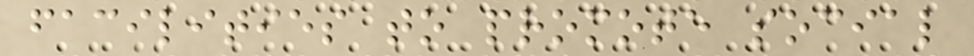facilities to promote social
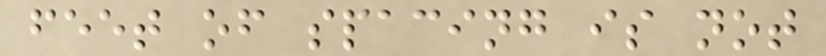feet of spacing is not
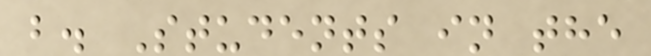b. Students in the
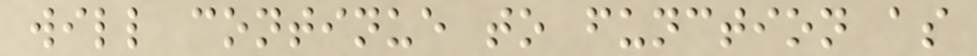will continue to function as
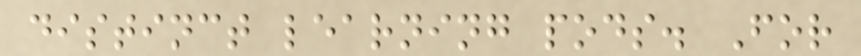distinct learning pods. For
